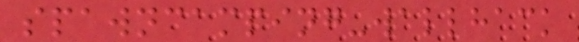spawncamping-wallhack
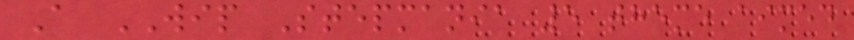A WIP Stepmania 5 theme aimed
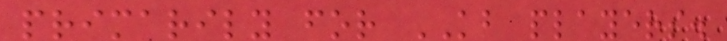primarily for KB players.
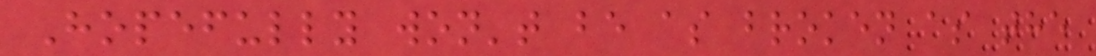Hopefully won't be as broken as the
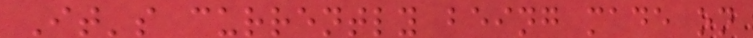It's currently being made on
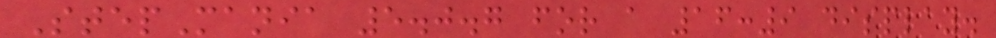StepMania 5.0.7 for a 16:9 display.
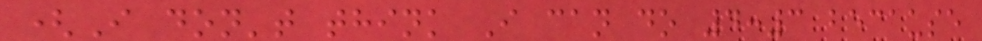(I don't think I can do 4:3 because
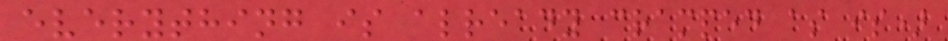everything is already cramped as is)
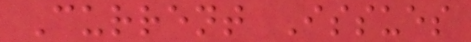Current Issues
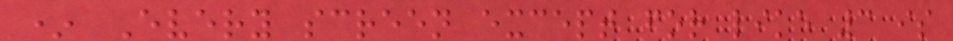* Every screen except for like 3 is
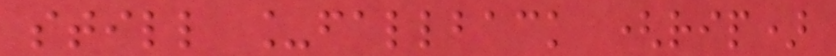still _fallback (rip)
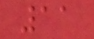11
